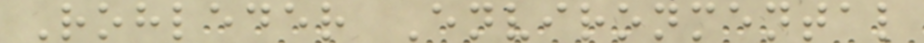Rohleder Environmental
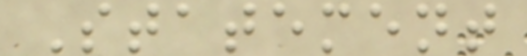Statement
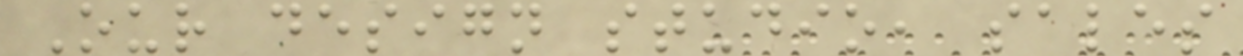Our design studio, sales
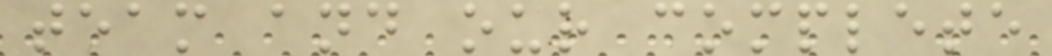team and our complete
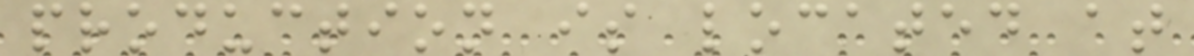production is located at
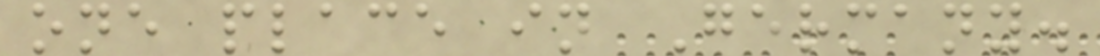one place in Germany.
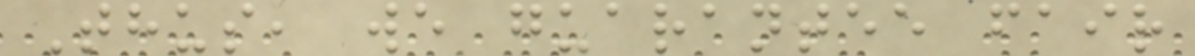Thus, we guarantee fair
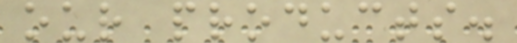our products.
